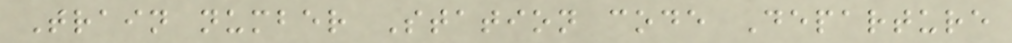Train number Station code Departure
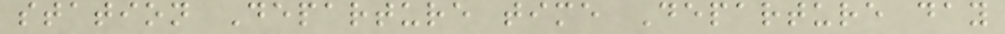station Departure time Departure day
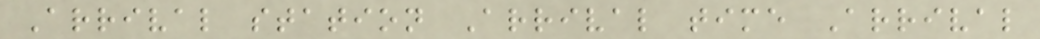Arrival station Arrival time Arrival
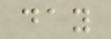day
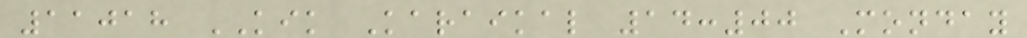11018 KIK Karaikal 14:00 Monday
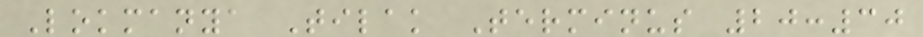Lokmanya Tilak Terminus 20:30
